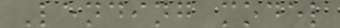Lending model
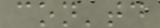con'td
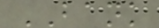BANK
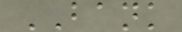BANK
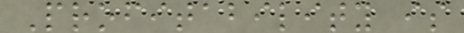Profitability is
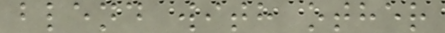blend with other
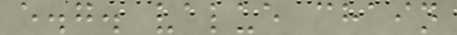e.g. value chain
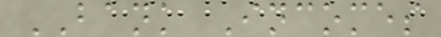BANK Incomes
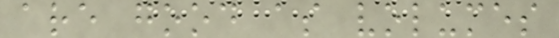are good as volumes
